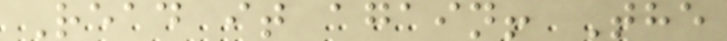Read it again! The
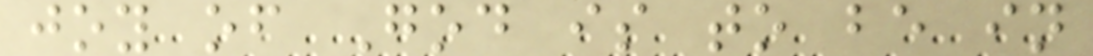joy of God is to be in
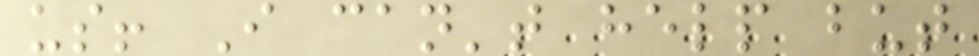us! I can't help but
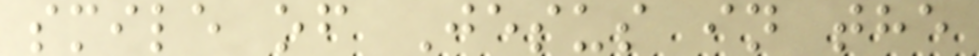smile of Jesus in the
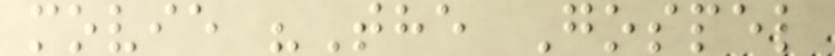movie "The Gospel
